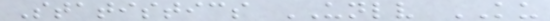Statistics UNLV KU
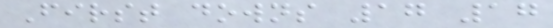First downs 17 17
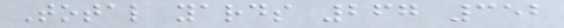Total yards 267 352
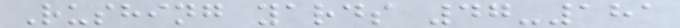Rushing yards 47-181
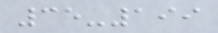35-199
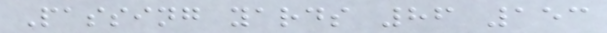Passing yards 86 153
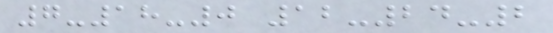7-18-0 12-24-2
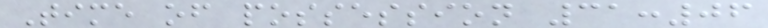Time of possession 31:06
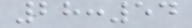28:54
